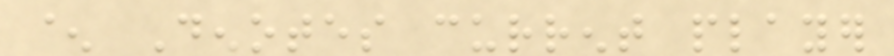^ Denotes current player
